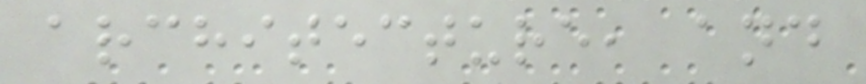architecture, and
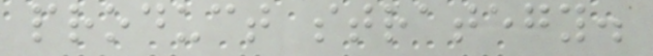product strategy.
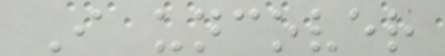I uncover
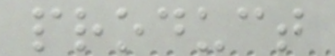product
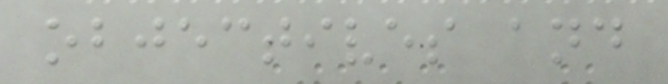objectives and
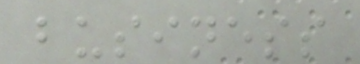business
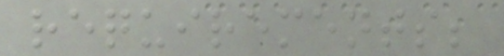requirements;
